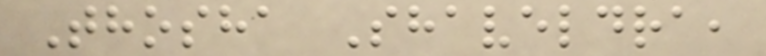Thosha Shaveldra,
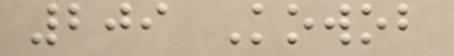209 Kowob
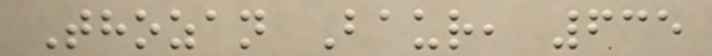Thozan Baur, 635
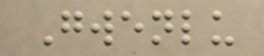Gwenlu
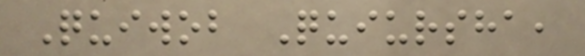Quiwob Quiursha,
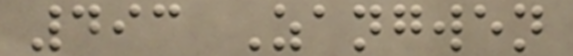493 Zangwen
